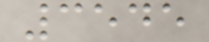3545
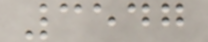3547
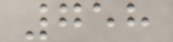758
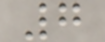7
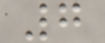7
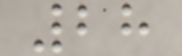28
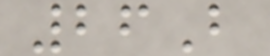26B
